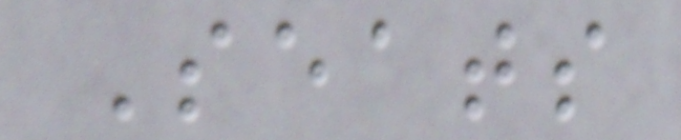Seats
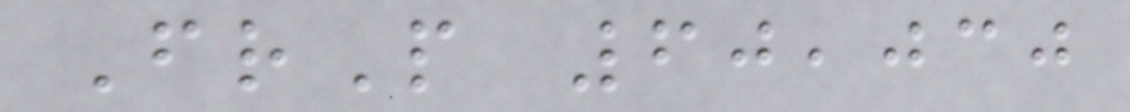FrP 60,030
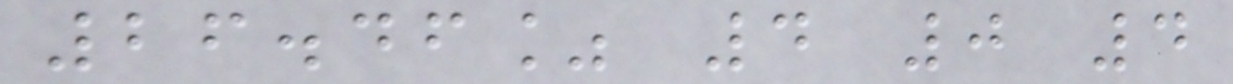26.46% 4 0 4
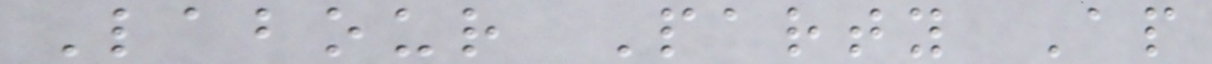Labour Party Ap
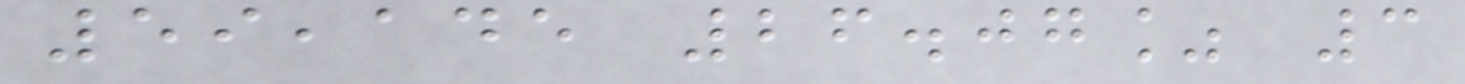59,145 26.07% 3
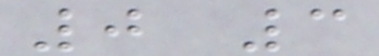0 3
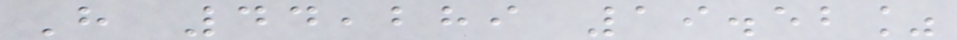H 44,289 19.52%
